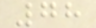78
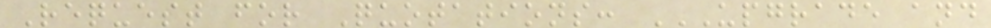Request for Quotations: UPGRADE AND
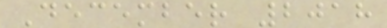December 2018
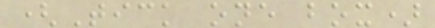(Tick one box)
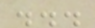...
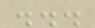...
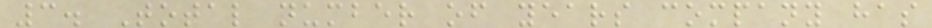3. Total number of years company has
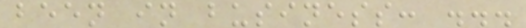been in business: ...
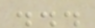...
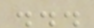...
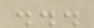...
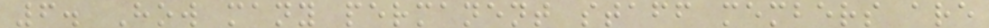6. How many permanent staff members are
